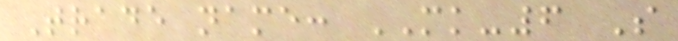Trade name: MK-6 S
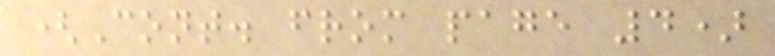(Cont. from page 4)
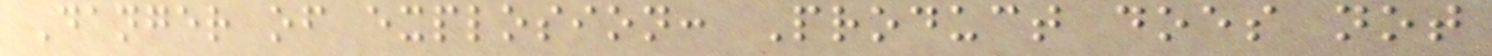Danger of explosion: Product does not
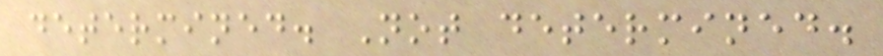determined. Not determined.
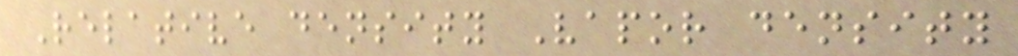Relative density Vapor density
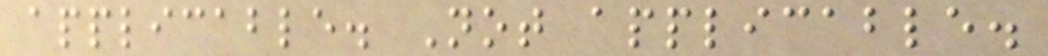applicable. Not applicable.
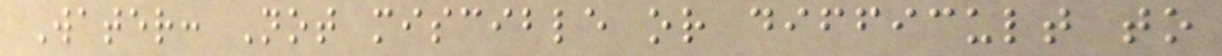Water: Not miscible or difficult to
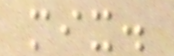mix.
